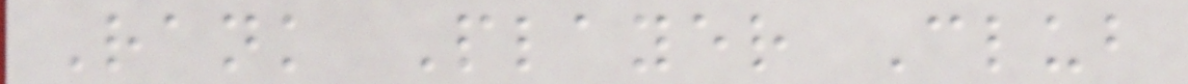Rank Player Club
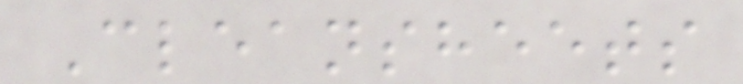Cleansheets
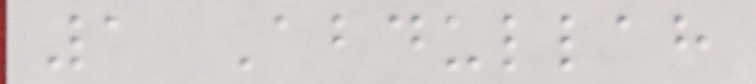1 Abdullah
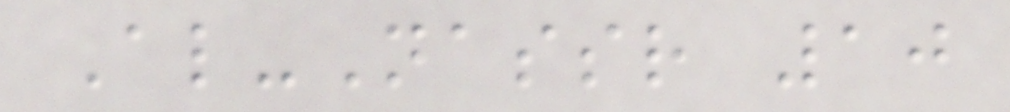Al-Nassr 10
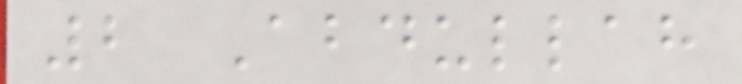2 Abdullah
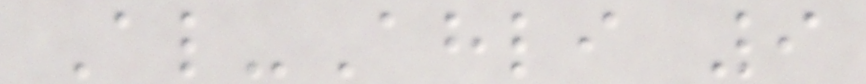Al-Ahli 9
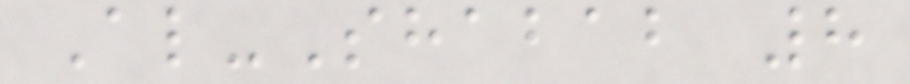Al-Shabab 8
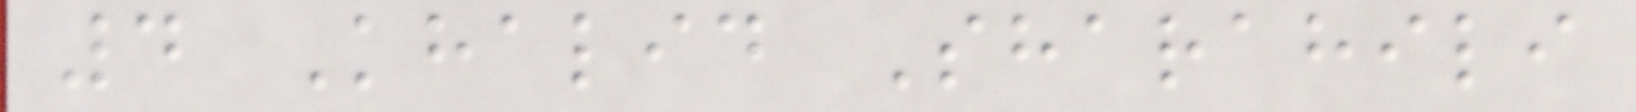4 Khalid Sharahili
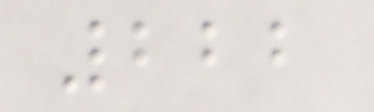222
